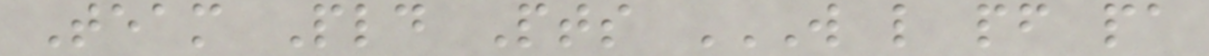Team Pld Pts W L PF PA
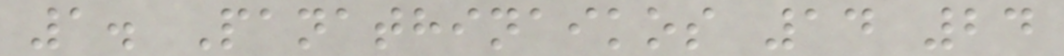1. Panathinaikos 14 24
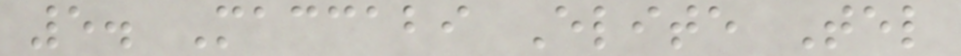5. Maccabi Elite Tel
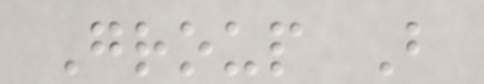Group B
